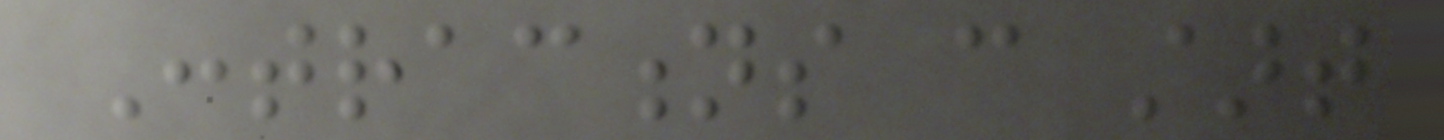Contractions can start
